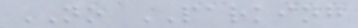NO PARKING
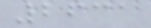2631
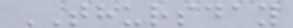THURSDAY
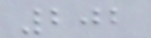202
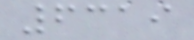6319
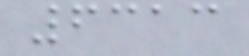6313
